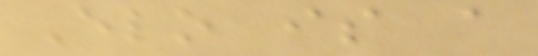Elo is a
